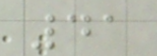41
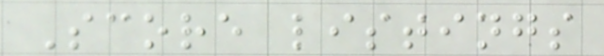Score listings
